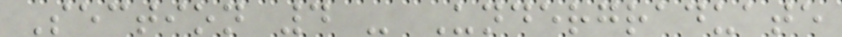Section 4 - Undergraduate
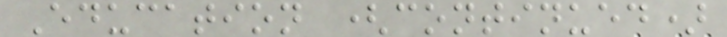Education (continued)
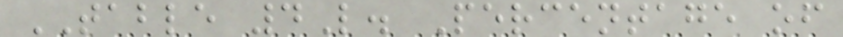TABLE 4L. Percentage of
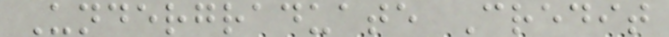Undergraduate Credit
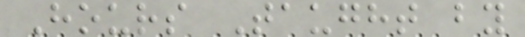Hours Taught by
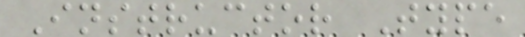Instructor Type
